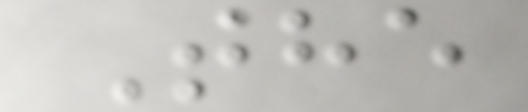The
